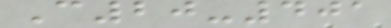C20-401
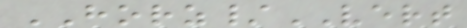HORZ/VERT
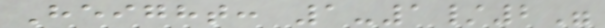Height: 1-1/2"
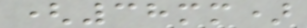(38mm)
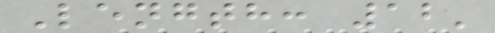Length: 12'
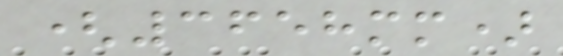(3658mm)
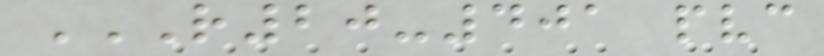R20-401 PVC
